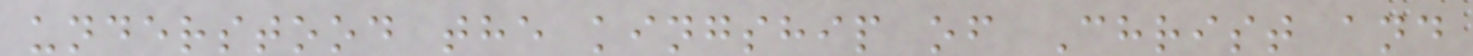understood the kingship of Christ and
